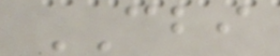CBI
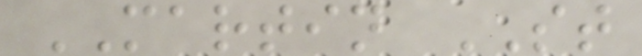MARTIN ST
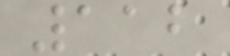112
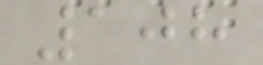108
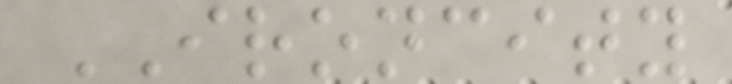IRONCITY
